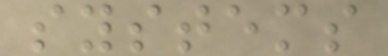systems
